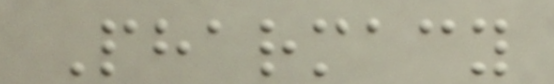Pharmacy
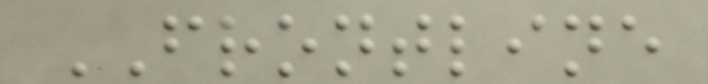FRONTLINE
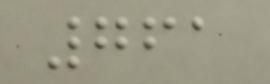761
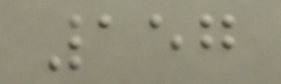157
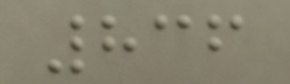836
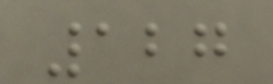127
